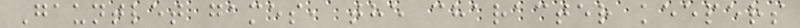Gauntlet games, the character keepers
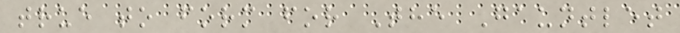true to form for The Gauntlet
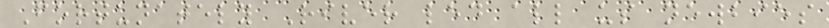Fortunately River led all us newbies
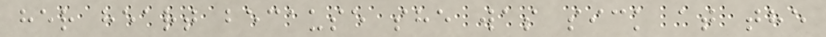her heart because she was sick at the
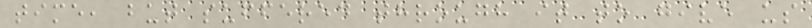time, but suffered through it to give us
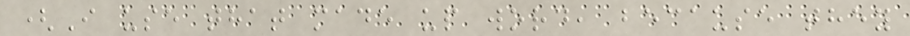(I use that made up word, because they
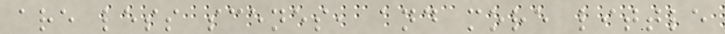are less scenes, and more little
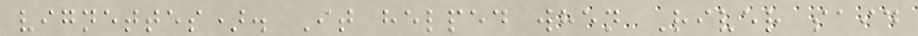vignettes). It helped when River said
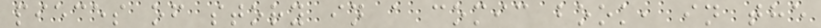pieces of story in a comic book, in the
